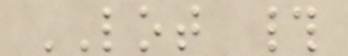LOT #
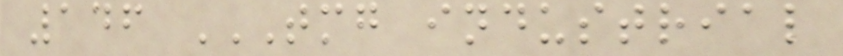146 TMG INDUSTRIAL
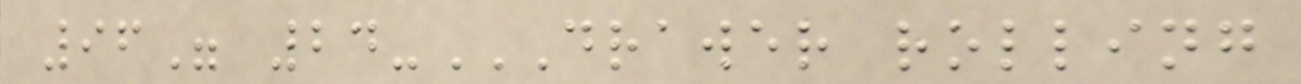96" 24-DRAWER ROLLING
